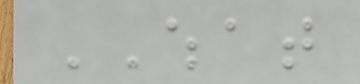WHAT
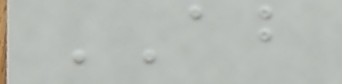ABOUT
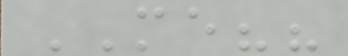ME??
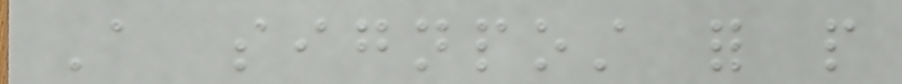A signpost for people
